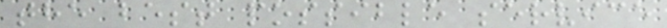the best possible service
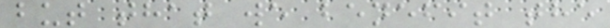but that we benefit the
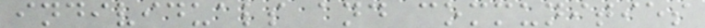individuals and communities
